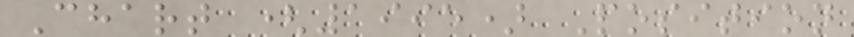Chart (1995) Position
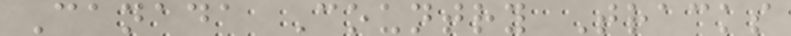Canada Country Tracks
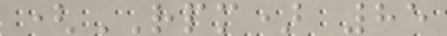(RPM) 85
